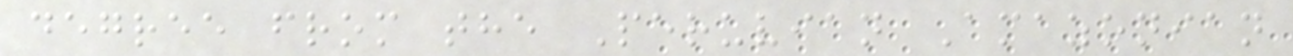degree from the Peruvian Amazonian
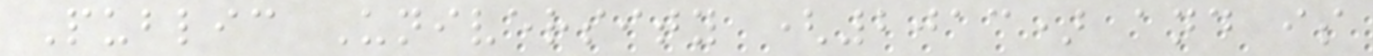Public University (2013) and is
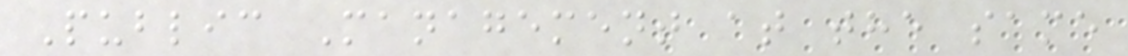Public Management at the same
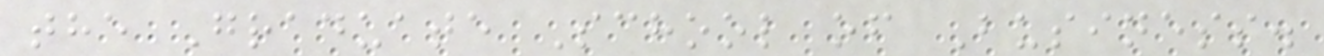the Graduate School of Business.
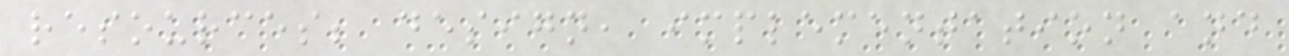resources; design, implementation and
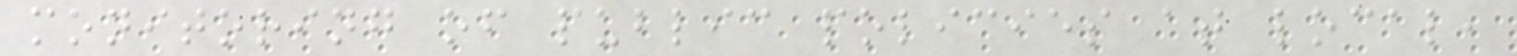monitoring of public policies at local,
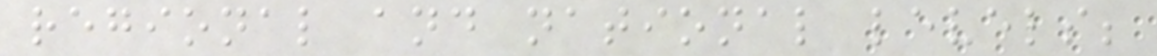regional and national levels;
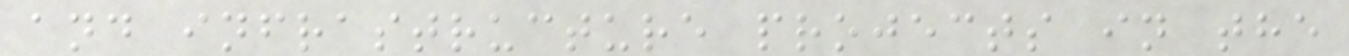and infrastructure projects in the
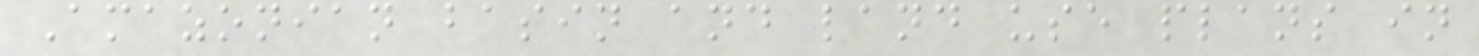Amazonian basin and land use plans in
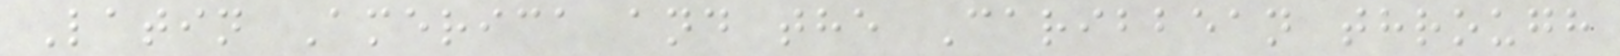Latin America and the Caribbean through
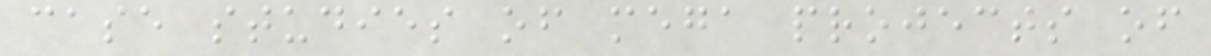case studies of mega projects of
